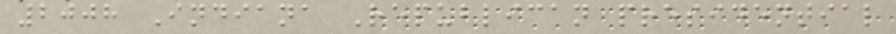2008 Indiana Republican presidential
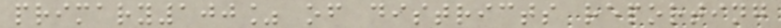primary100% of districts reporting
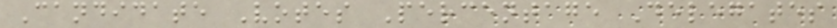Candidate Votes Percentage Delegates
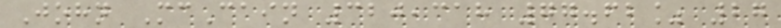John McCain 320,318 77.62% 27
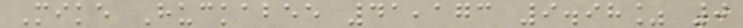Mike Huckabee 41,173 9.98% 0
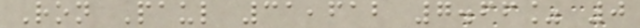Ron Paul 31,612 7.66% 0
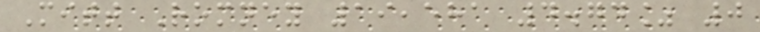Mitt Romney 19,581 4.74% 0
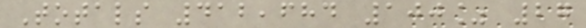Totals 412,684 100% 27
